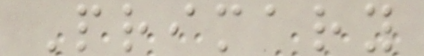Primary
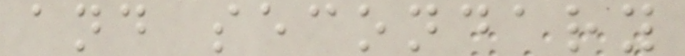and secondary
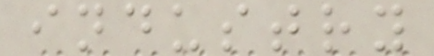industry
